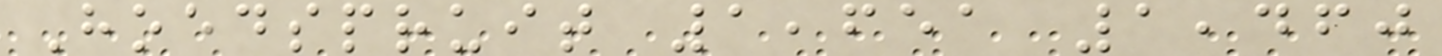Hoedspruit 1,651 1,460
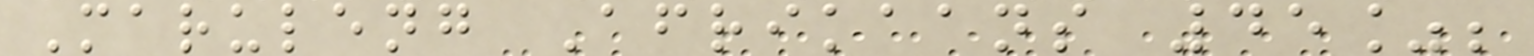Maruleng Afrikaans 45%;
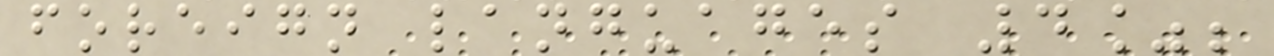foreign languages 4%;
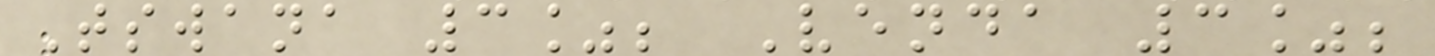Tswana 3%; Venda 3%;
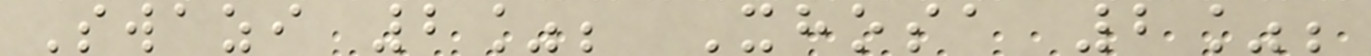Swazi 2%; Xhosa 2%;
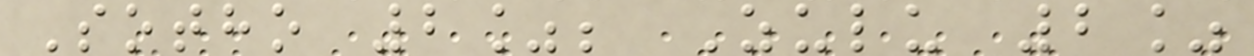Sotho 2%; Zulu 2%
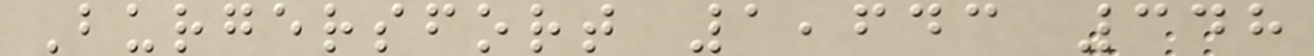Burgersfort 1,643 348
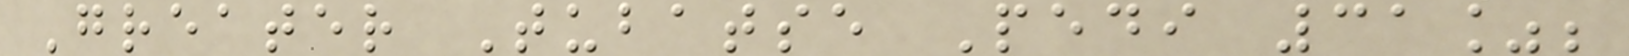Greater Tubatse Pedi 31%;
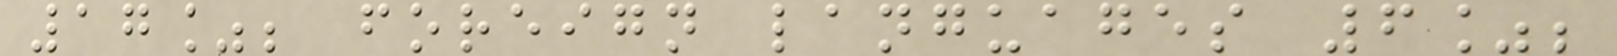17%; foreign languages 6%;
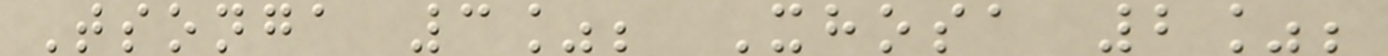Tsonga 3%; Xhosa 2%;
